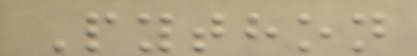Python
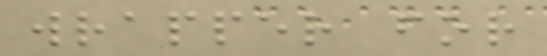wrapper for
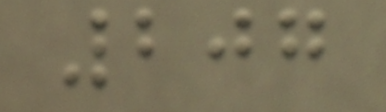207
